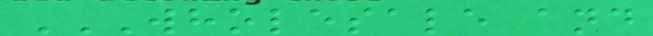WHOLESALE AND
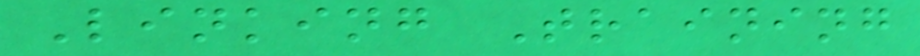Linking Training
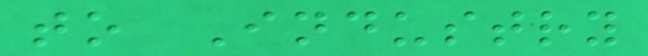to Industry
